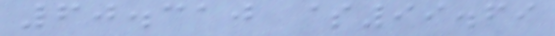60.310 $99.69
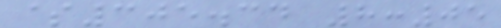$305.34 8:05
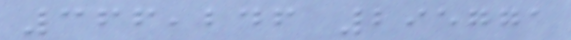366,246 295771
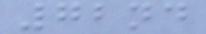72nd
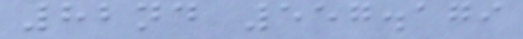82nd 557.179
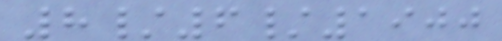8/6/1900
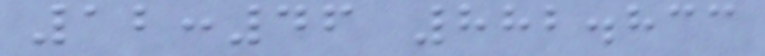12:46 882.833
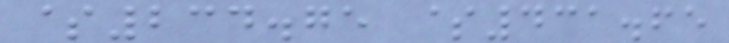$234.75 $431.65
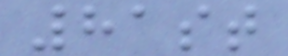81st
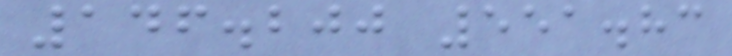146.200 551.83
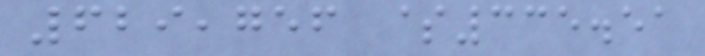629,756 $335.51
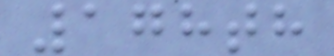178th
